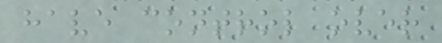have control over
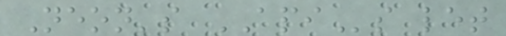Neon's APIs let
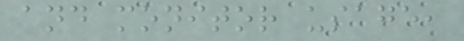and monitor usage,
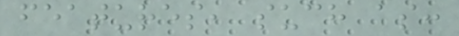features, such as:
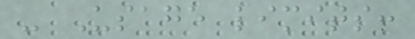- Usage limits:
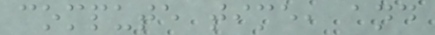compute time, and
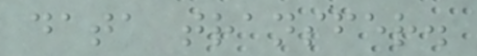data transfer.
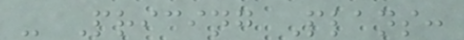- Pricing Plans:
